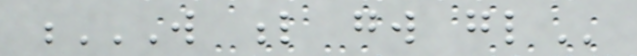W L GW GL
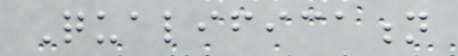Qualification
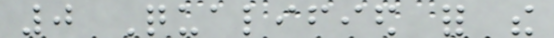0 Qualified for the
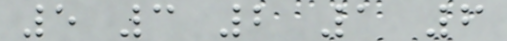5 3 2 1 6
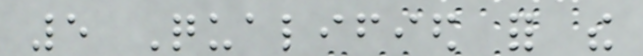5 Qualified for the
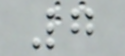7
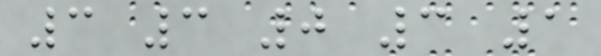3 3 0 3 1
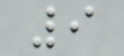9
